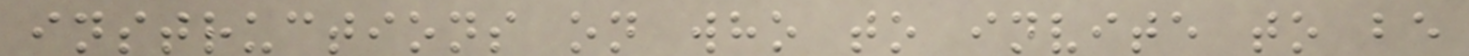instructions on who to invite to be
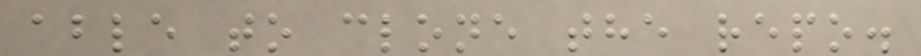able to clone the repo.
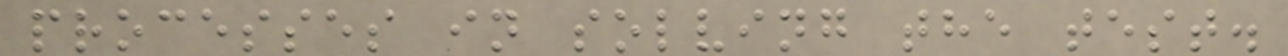processes in solving the test.
